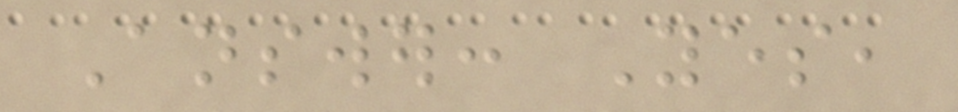Answer: Yes,
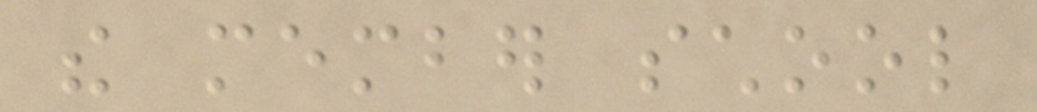the member school
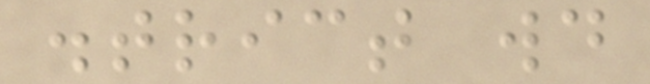district would
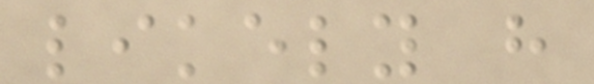likely have
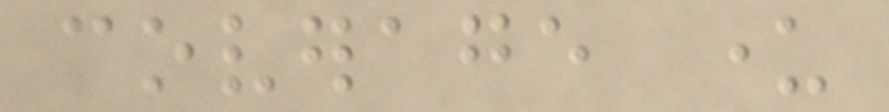coverage under
